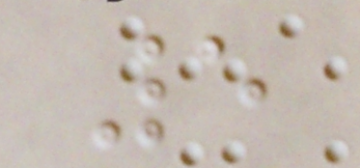5
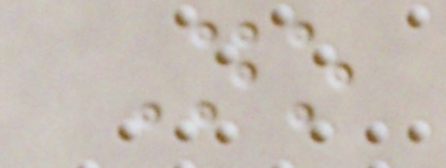No
